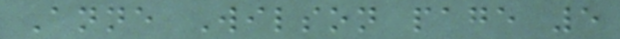Anne Wilson page 5
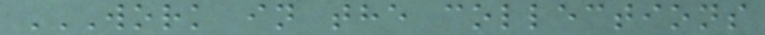WORK IN THE COLLECTIONS
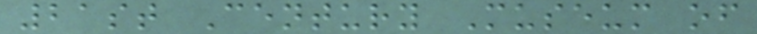21st Century Museum of
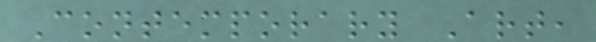Contemporary Art,
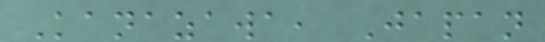Kanazawa, Japan
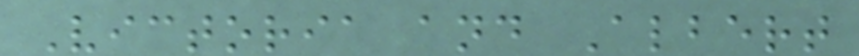Victoria and Albert
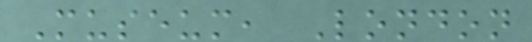Museum, London
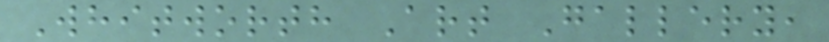Whitworth Art Gallery,
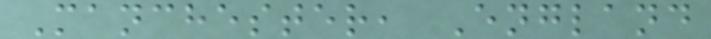Manchester, England
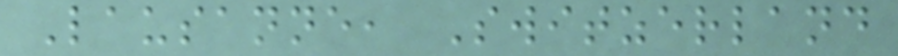Lausanne, Switzerland
